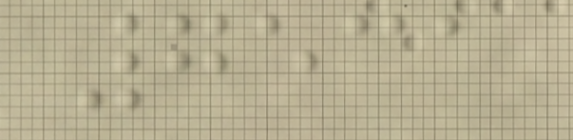7531
